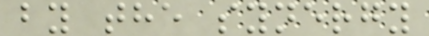by the synergy
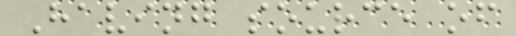Having source of
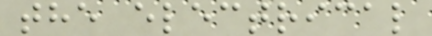the electrical
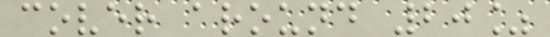cover around 20%
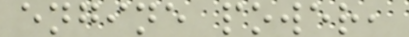engine power,
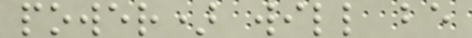power) will be
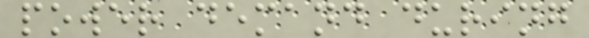power demand during
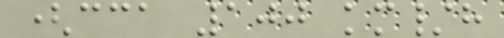(cca 100 km/h
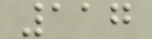117
